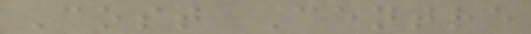Cost Centre
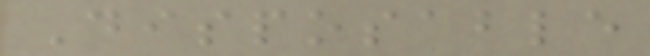Disposable
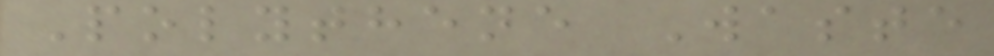Polythene Waste
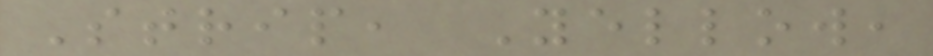Strip, Yellow,
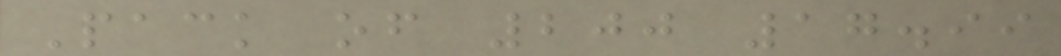Pack of 200 17.99
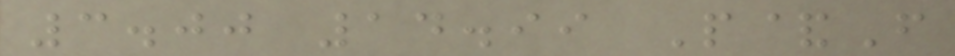3.00 14.99 P&F
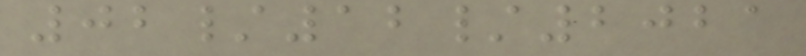02/12/2021
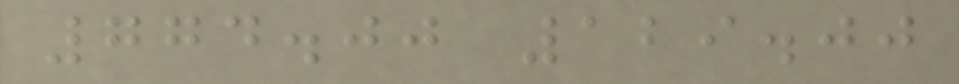774.00 129.00
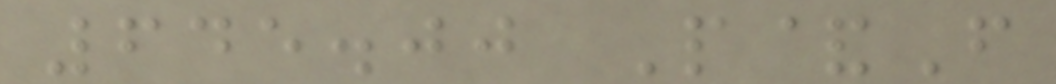645.00 P&F
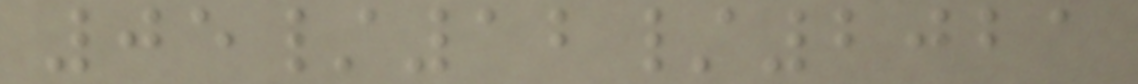05/12/2021
